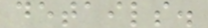details.
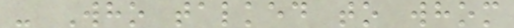- Who talked to whom
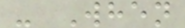- When
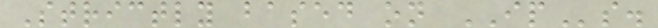Strictly based on IPs.
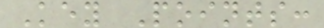Key Points:
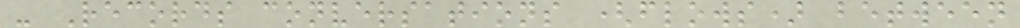- Records conversations (flows) between
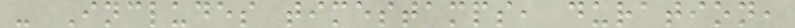- Includes timestamps, duration,
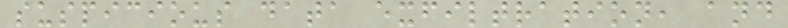suspicious data exfiltration, and
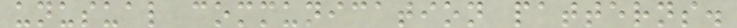unusual communication patterns.
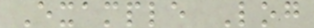Example Log
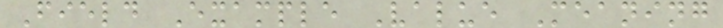Field Example Value Meaning
